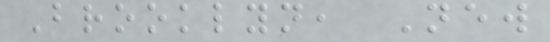Brooklyn, New
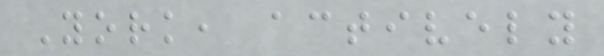York, actively
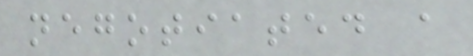negotiated a
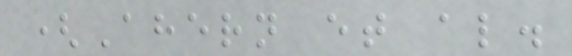(Ahern et al.
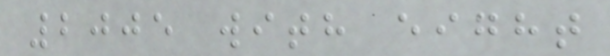2005 with eight
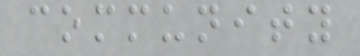community
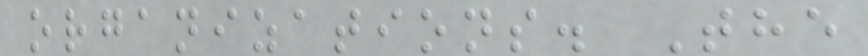organizations. The
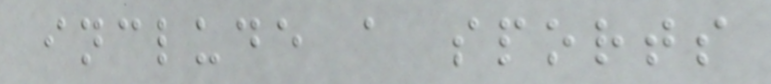include a sports
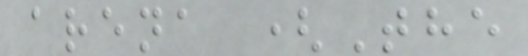arena (The
